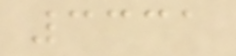3331
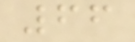66
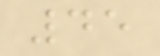45
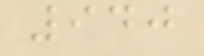940
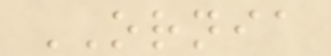ORNIA
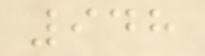948
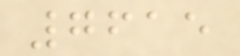7615
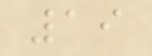19
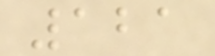121
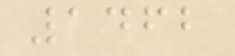1462
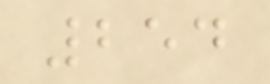254
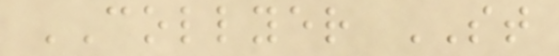COLLYER ST
